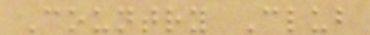Country Club
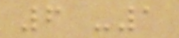6 -1
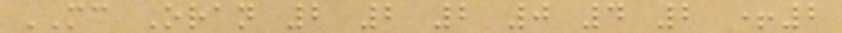MC Oran 2 2 2 0 4 2 +2
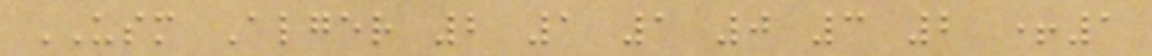USM Alger 2 1 1 0 3 2 +1
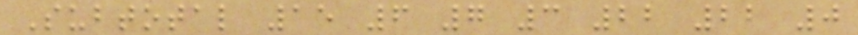Subtotal 15 6 7 3 22 22 0
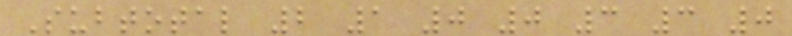Subtotal 2 1 0 0 3 3 0
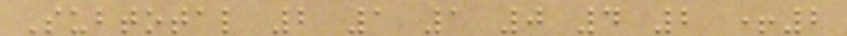Subtotal 2 1 1 0 4 2 +2
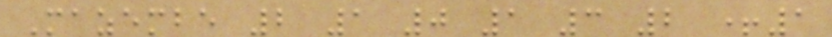Mazembe 2 1 0 1 3 2 +1
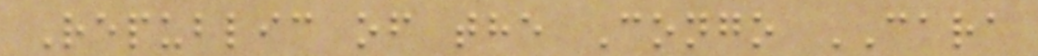Republic of the Congo CARA
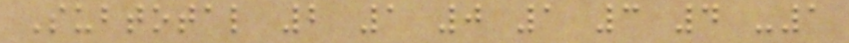Subtotal 2 1 0 1 3 4 -1
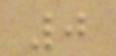0
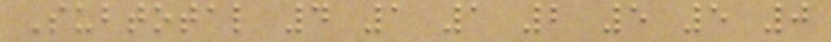Subtotal 4 1 1 2 5 5 0
